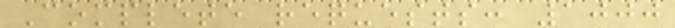Complete requests: 1000
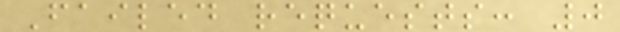Failed requests: 0
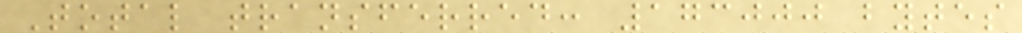Total transferred: 173000 bytes
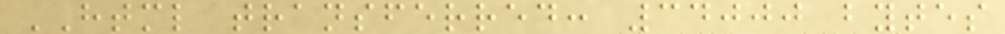HTML transferred: 34000 bytes
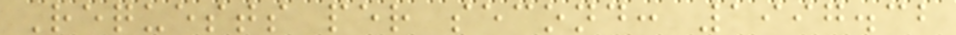Requests per second: 1997.32
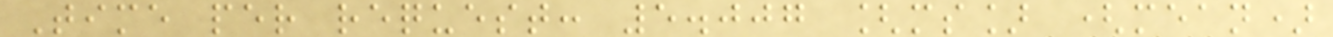Time per request: 5.007 [ms] (mean)
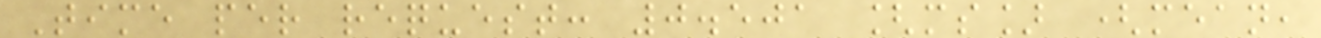Time per request: 0.501 [ms] (mean,
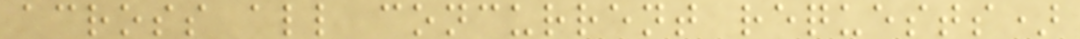across all concurrent requests)
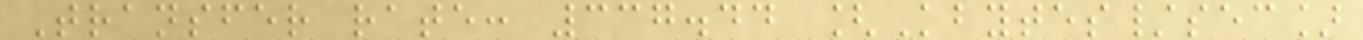Transfer rate: 337.44 [Kbytes/sec]
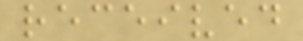received
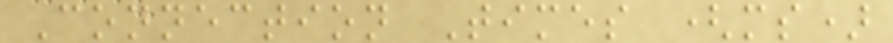Connection Times (ms)
